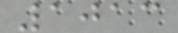1013
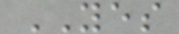YES
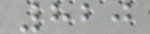820
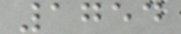1754
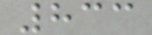833
